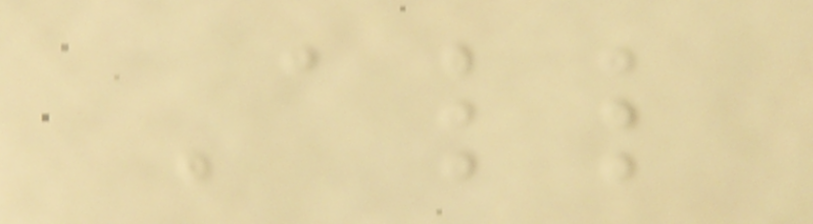All
